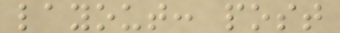layout: post
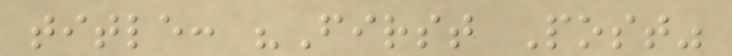title: "First Post"
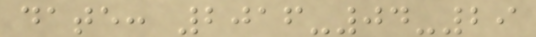date: 2016-04-29
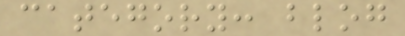category: blog
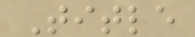Title
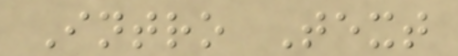Intro Text
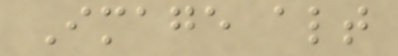Image alt
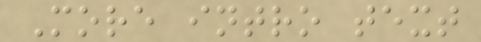More intro text
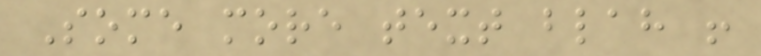Some more text blah !
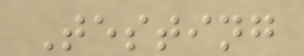Testing
